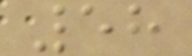58
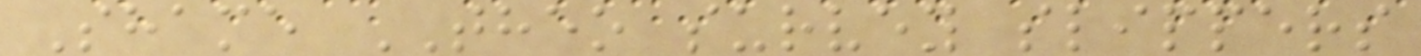Shame THEO survey slippers
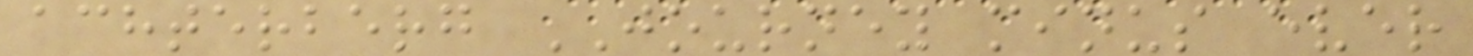achterberg JOURNEY minus ever
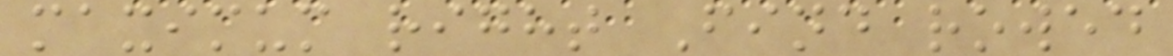maximum right Find rowed
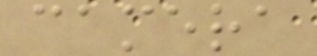camera
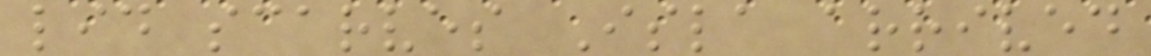lid scarves Isla arrived
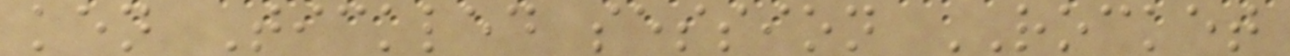ken Tickled session ROCKET
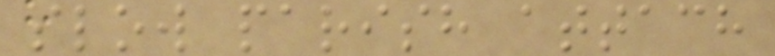slow parish attach
